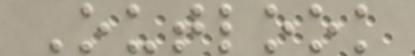Outlook
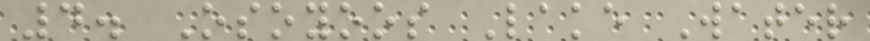4. Osoyoos Lake Water
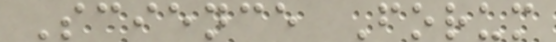Science Forum
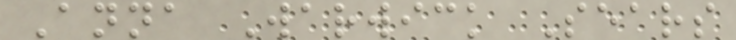Anna Warwick Sears
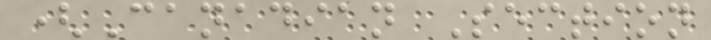(Canadian Section
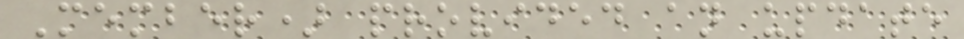Member) provided an update
